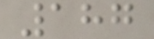187
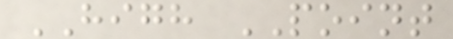HIGH POINT
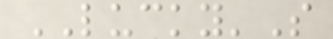LUCKY'S
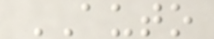AUTO
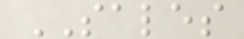SALES
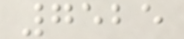7525
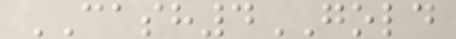CASH4GOLD
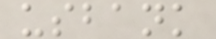usbank
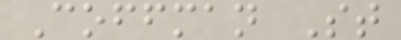Coffman St
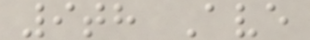9th Ave
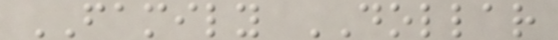FAMILY DOLLAR
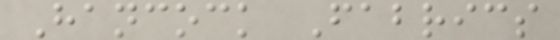Hancock Fabrics
